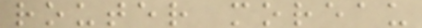router moreau
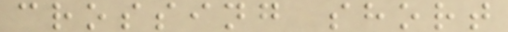crossing short
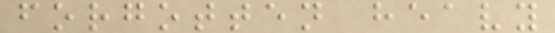forgotten heavy
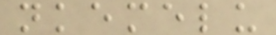nkemelu
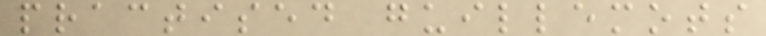practised guillemots
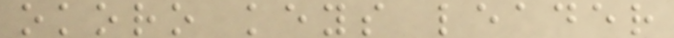okoro keys leader
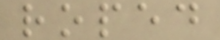roped
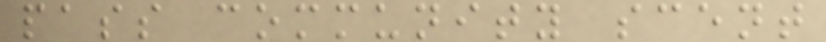pass community scent
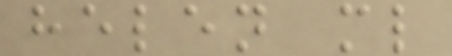helen ml
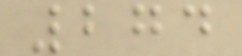274
